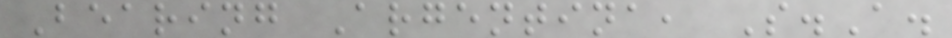Bearing Argentina, S.A.
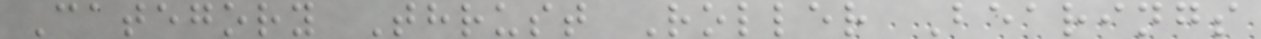Category Thrust Roller Bearings
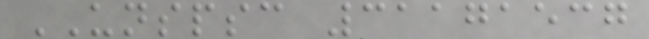UNSPSC 31171537
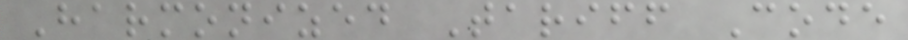Harmonized Tariff Code
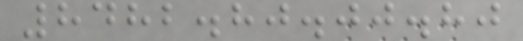8482.80.00.80
